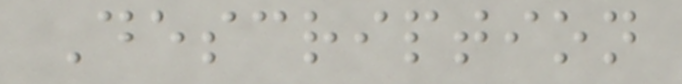Description
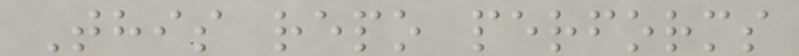This repo performs
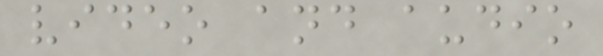video and audio
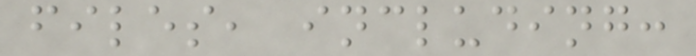files, including:
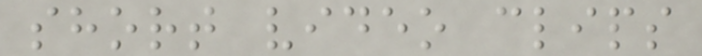short video clips
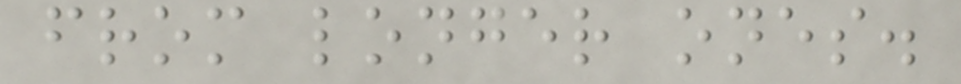from longer ones.
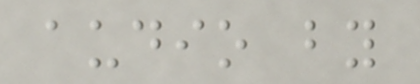audio by
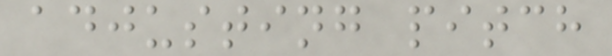adjusting pitch
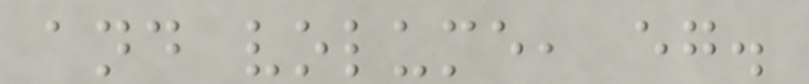and volume, eg.
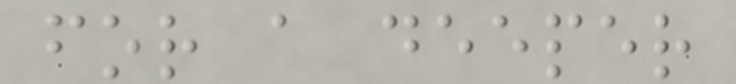for a deeper
